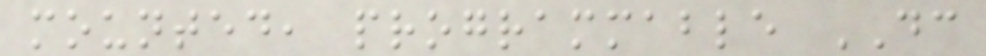mounted, programmable DC
